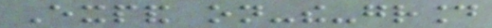Expand on-the-ground
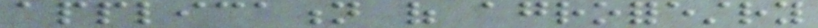application of agroforestry
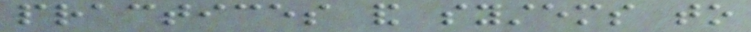practices and systems to
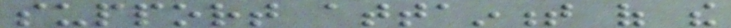support attainment of the
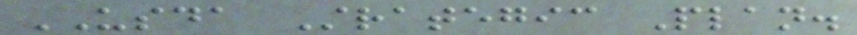USDA Strategic Plan.
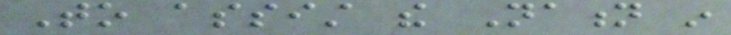To assist the Nation in
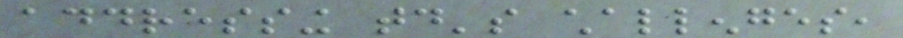addressing today's challenges,
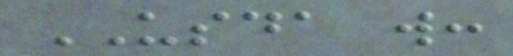USDA will:
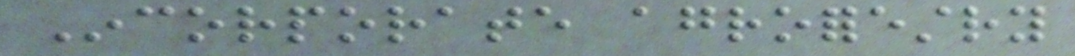Incorporate agroforestry
